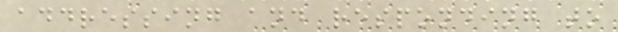addressing and responding to
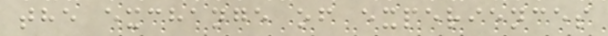the exchange of experiences
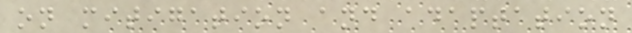on mitigation and adaptation
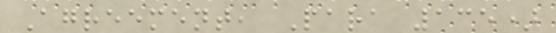Agreement, Para 135)
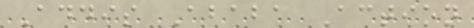Addis Ababa Action
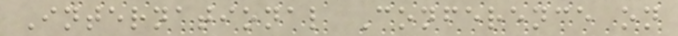International Conference on
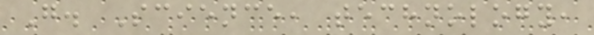G. Science, technology,
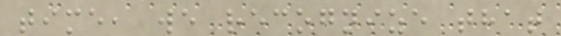time, we recognize that
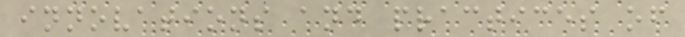innovations and practices of
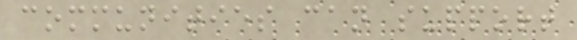communities can support
